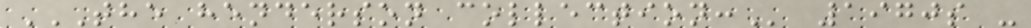THE HENDERSON COLLECTION: 1970s -
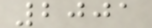2001
